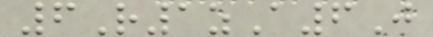6R1zA6J
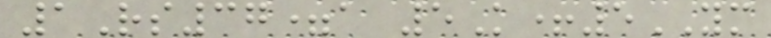1Rs37=a 5K+5YM
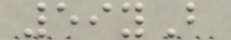59yB
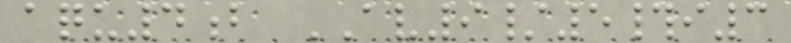aqu4b AV9/5#i3
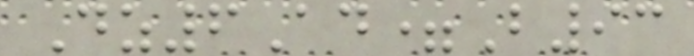Dz6Ad=B93
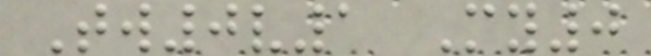Tw0v1 My0
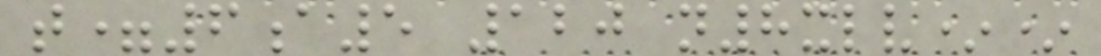t=6a5 120 n8xlv**
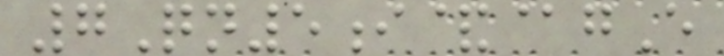7Qn5i&@gE
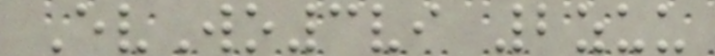EvWo3vi 2zuu
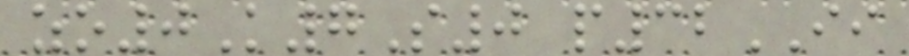zo0K7S0 p32II
